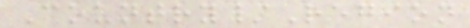Country/Region
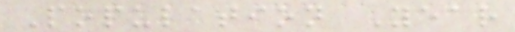Population Year
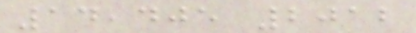14,405 2012
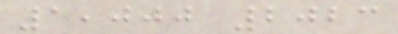1,000 2023
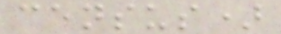census)
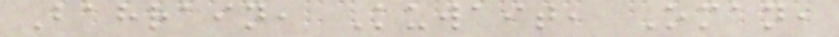Bahrain, Kuwait, Oman,
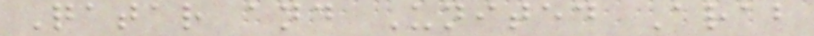Qatar and United Arab
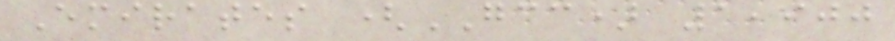Emirates (GCC) 1,900
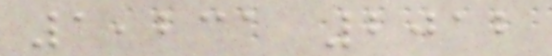1,231 2012
